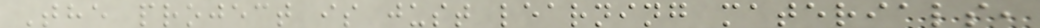The project is just learning materials,
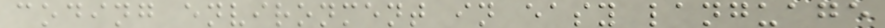coding environment in easy language
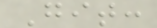Git:
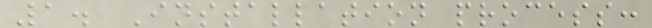1. Installation process:
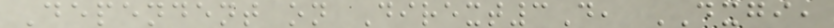Dependent on Dirext3D, DXGI,
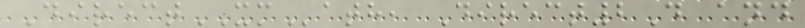DirectXMath, Direct2D and
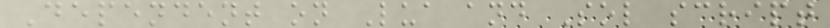Dependent on Lua and Sol script
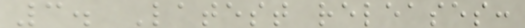3. Latest releases:
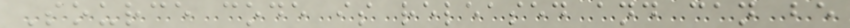Source code is released and can be
